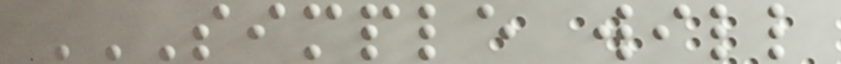SIMPLE WILL
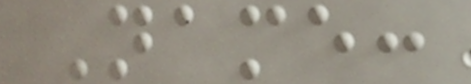Name:
